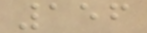156
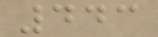443
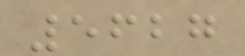5627
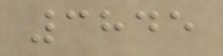3845
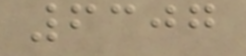6307
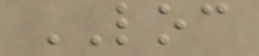LOC
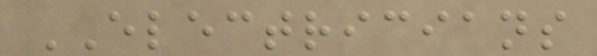ELECTRICIANS
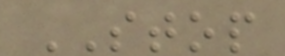STOP
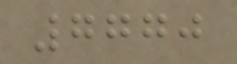7770
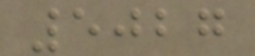5027
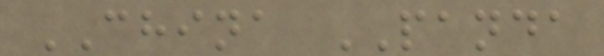CHINA PANDA
